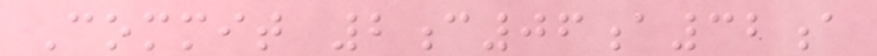Commit 2c06a32a
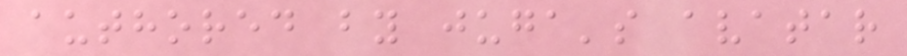authored by juga's avatar
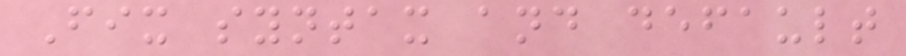Fix syntax and default
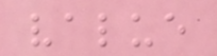value
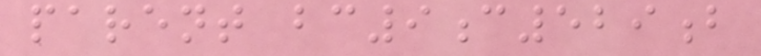parent bc9c529b
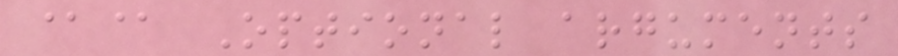@@ Optional arguments
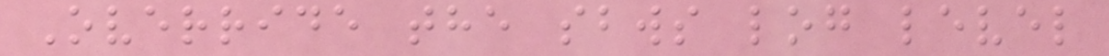Override the sbws log level
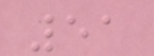51
